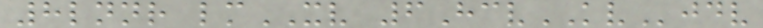8lnnr lmXV 6HcvKVjdv
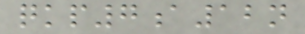qkp7a12n
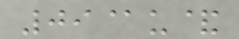09@u&
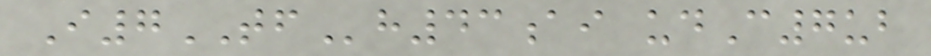I7TFh43ai udC7ub
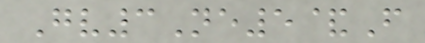Gv3Ne5&F
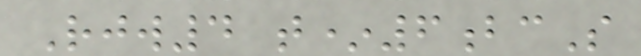Rjw4 t*6bcS
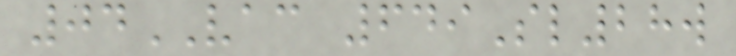04VAC 649Sl28w
